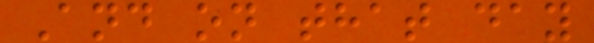And on that day
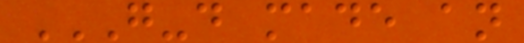G-D MADE AN
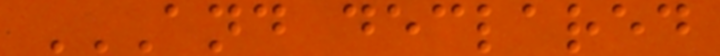AND DECLARED
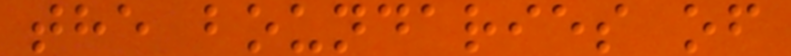the boundaries of
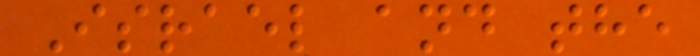Israel and the
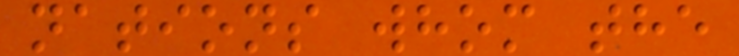nations whom the
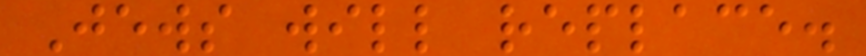Jews will replace.
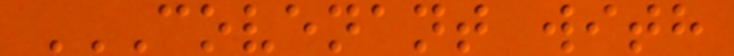COVENANT WITH
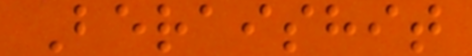Beraishit
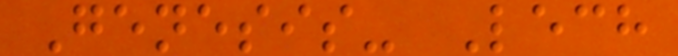Genesis- Lech
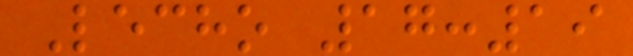Lecho 17:19
